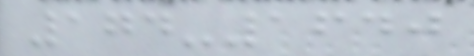174-1640
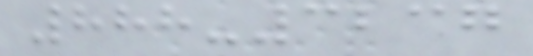888-3237
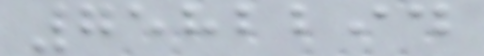7582294
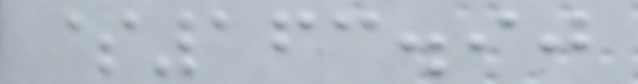$163.90
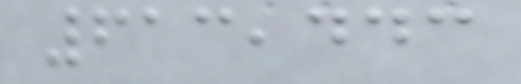613,443
